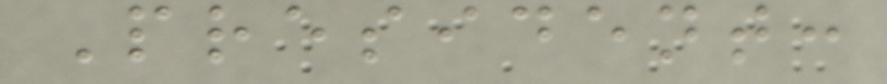President:
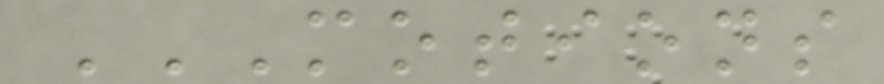MOTIONS
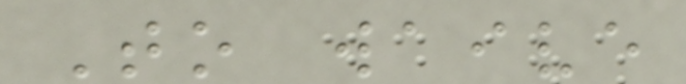To waive
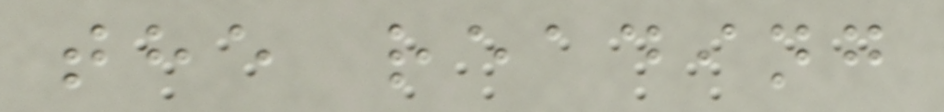the reading
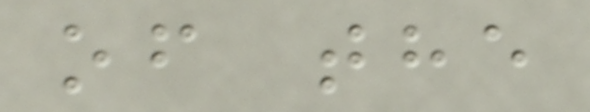of the
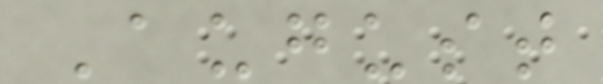August
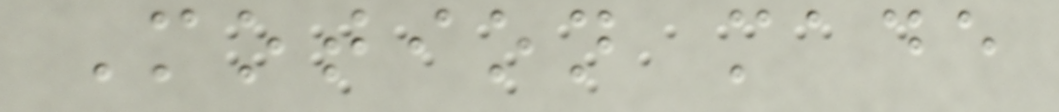Motion made
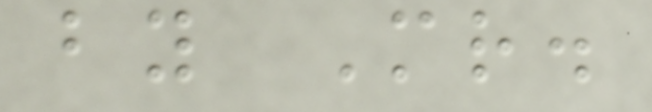by Mr.
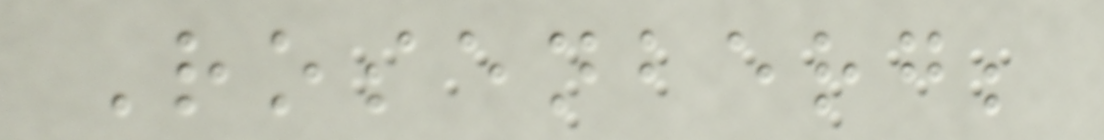Rosenberg;
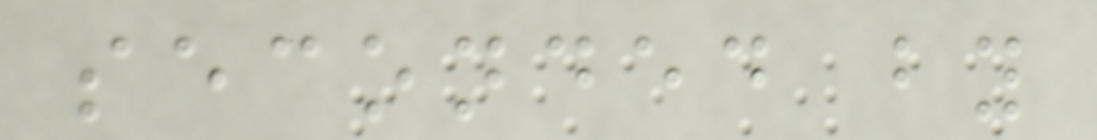seconded by
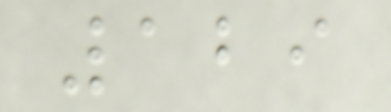129
